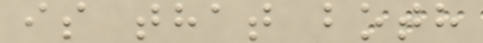is that both
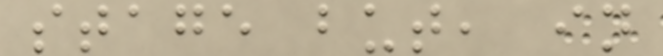stage but, in
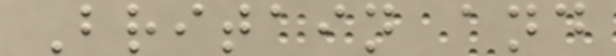Britain and
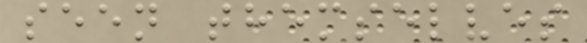seen themselves
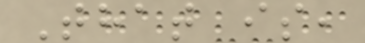That is,
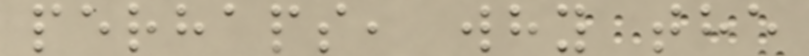perhaps, why the
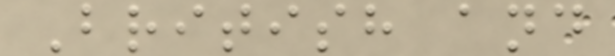British and
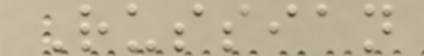Russian
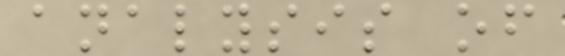analysis of
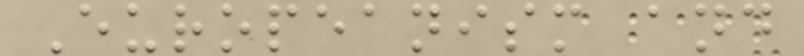Europeanism and
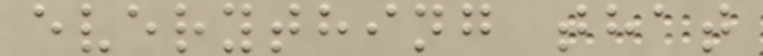everything that
